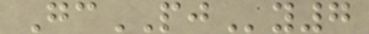GcPJy7
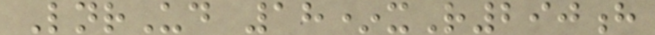LnrUd 18*xR290h
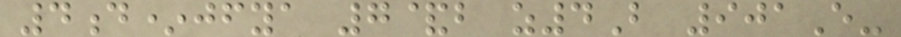4d*jfya 7&b z4B 901E-
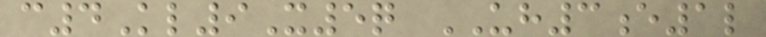c4Kl9X5q UH3e1l
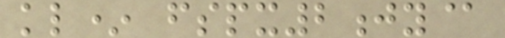kl* fspx2jy@
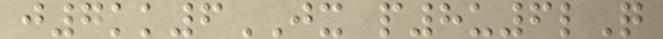j7kk6JX p8u6lQ
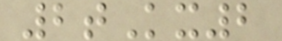2tKx2
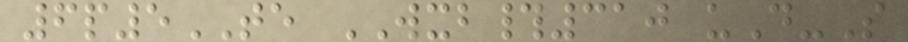6p5TE WXB#310 uD-S
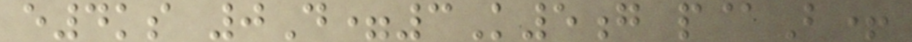e4ks 0D=3K5g p@B+
